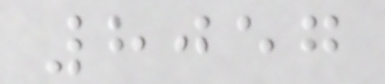8057
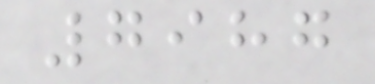7987
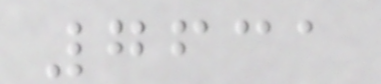7631
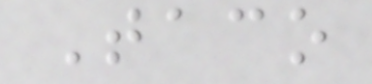Taco
